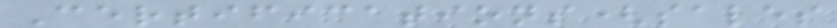Certifications(sales
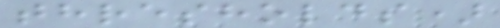thresholds)
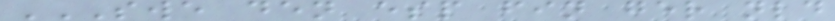SWE DEN ESP FIN GER NLD
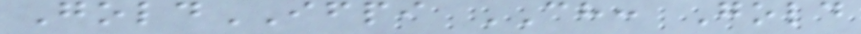GoldIFPI CH: Gold
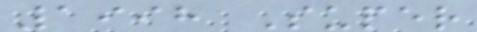1998 Super
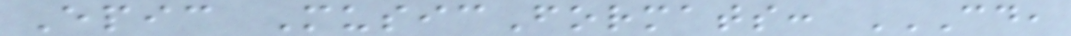Epic MusicFormats: CD,
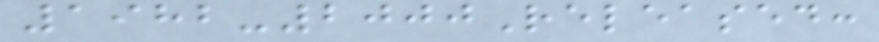1982-2000Released:
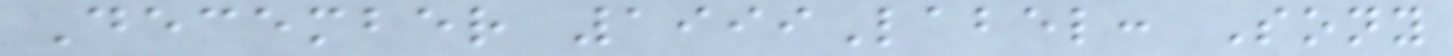December 1999Label: Sony
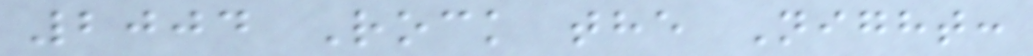2004 Rock the Night:
